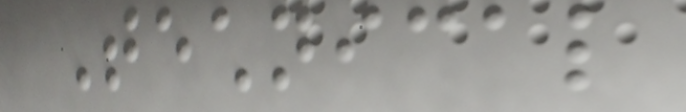Technical
